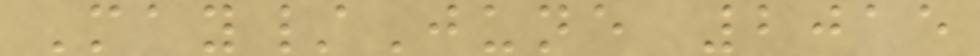May/June 2015
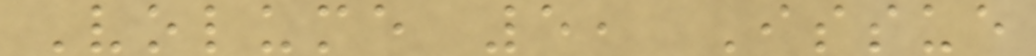Volume 5, Issue
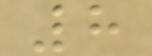8
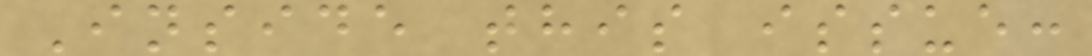Inside this issue:
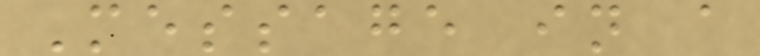Message in a
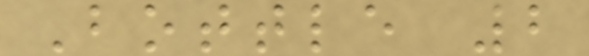Bottle 2
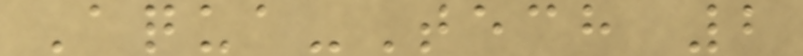Aqua-Tech 2
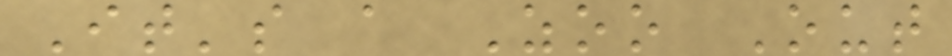It's a Zoo Out
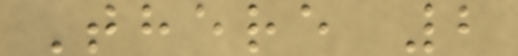There 2
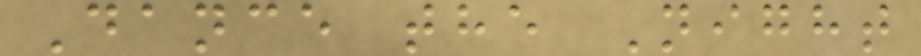Dance the Night
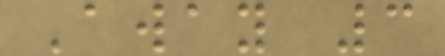Away 3
